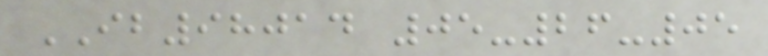IB98014 05-26-05
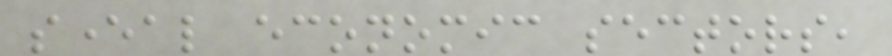several economic sectors,
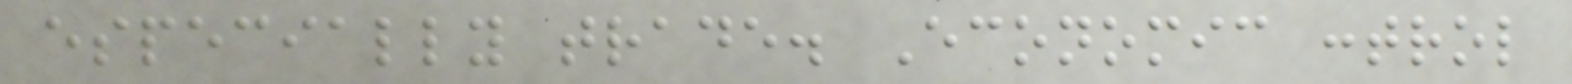especially trade. Economic control
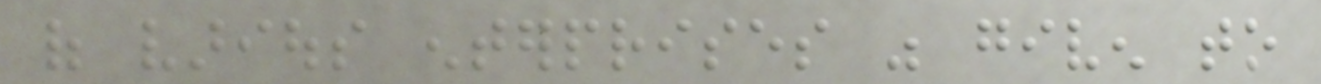of various enterprises was given to
